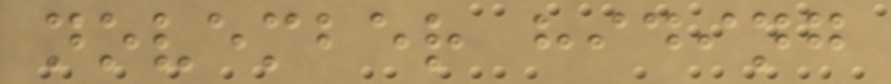november hiding
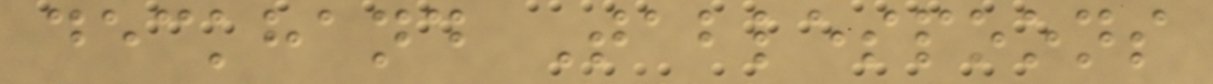deckhand Tablespoons
